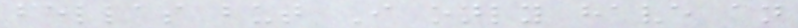fellas but I only have an
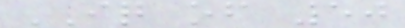IQ of 50
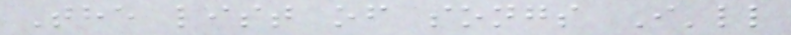The list of songs I'll
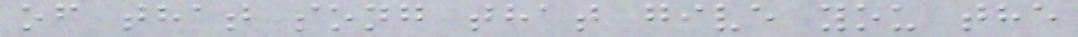of that song that give you the
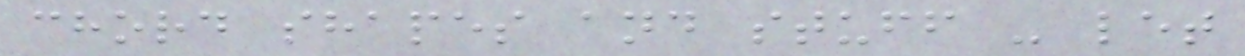chord shapes and stuff - let
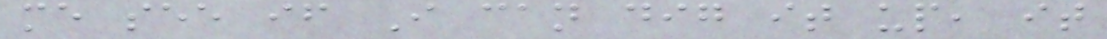me see if I can dig it up, it
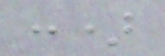:)
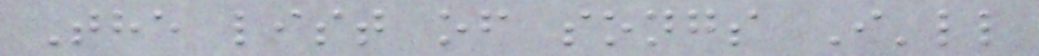The list of songs I'll
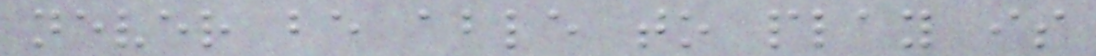never be able to play is
